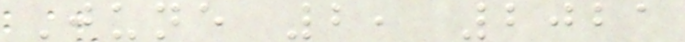June 2, 2021
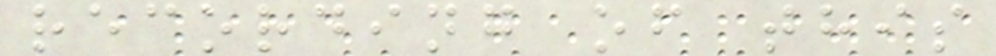recording of this
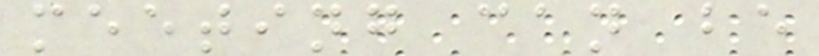meeting can be
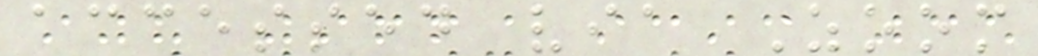accessed via Zoom
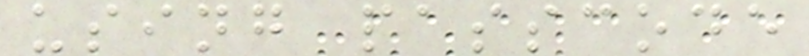using passcode
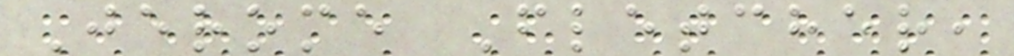Jerome Fletcher,
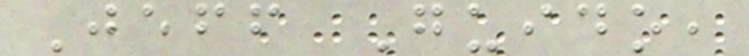Jeff Guido,
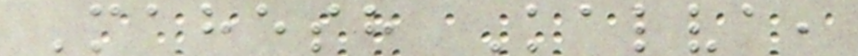Mahesh Kalva,
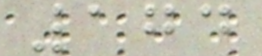174
